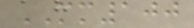MM100
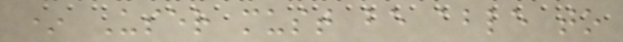* User must be able to
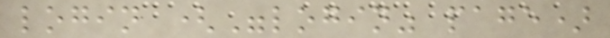login ("login" page)
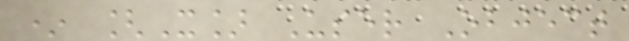* [X] User Object
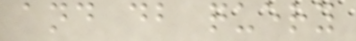and db query
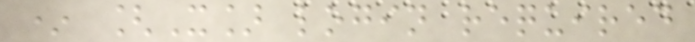* [X] login required
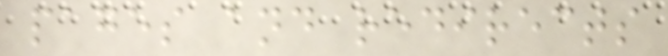pages and redirects
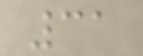31
